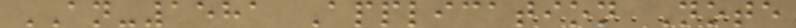AN-1581 Application Note
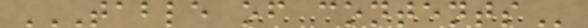TABLE OF CONTENTS
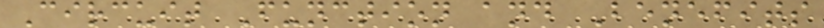Circuit Function and Benefits
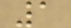1
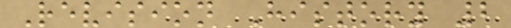Revision History 2
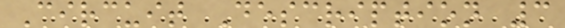Circuit Description 3
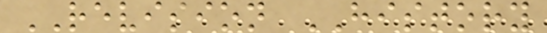REVISION HISTORY
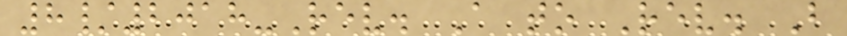8/2018-Rev. A to Rev. B
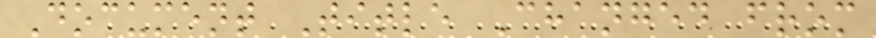Document Title Changed from
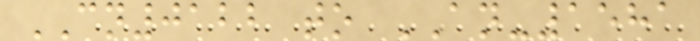CN0122 to AN-1581
